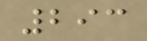293
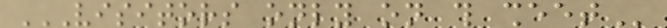VISITORS ONLY ON THIS SHEET
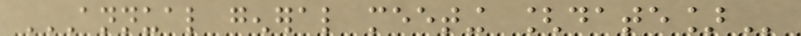ANNUAL GENERAL MEETING [DATE]
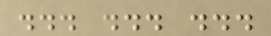... ... ...
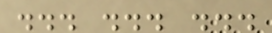... ... ...
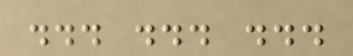... ... ...
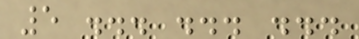5 ... ... ...
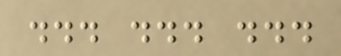... ... ...
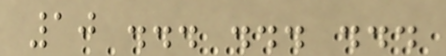10 ... ... ...
